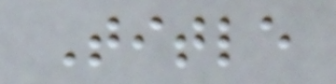Title
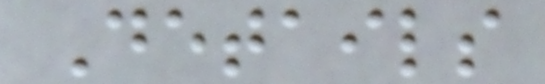Details
